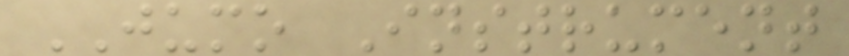JUMO Instrument
